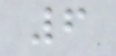6
